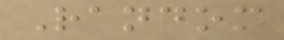Random
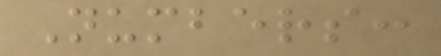Numbers:
